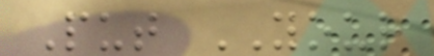Put YOUR
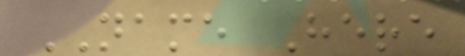NAME Here
